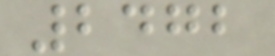2472
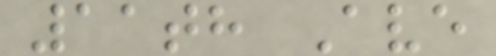11th Ave
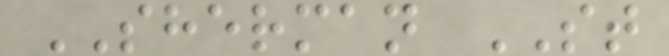SHERMAN ST
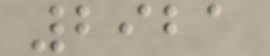2921
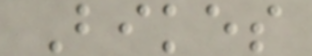Bikes
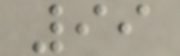99
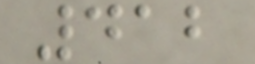412
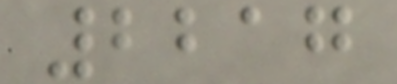2217
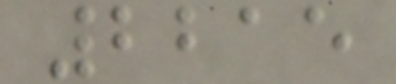2215
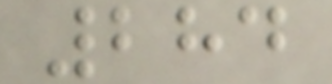284
